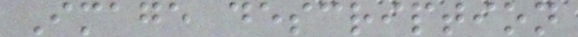Image description
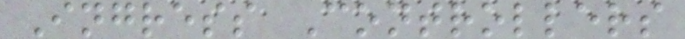Ingress Controllers
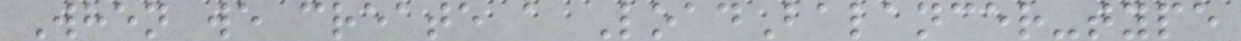When we create a LoadBalancer-type
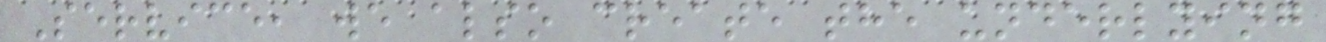Service, we also create the underlying
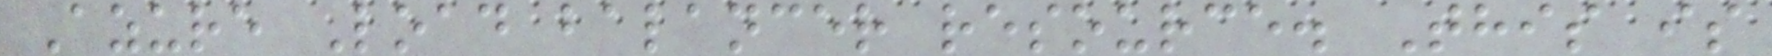Azure Load balancer resource. This is
